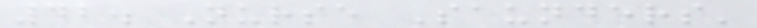42. Nurse Saunders'
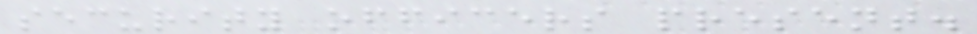security officers present.
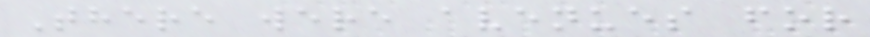There were avenues for
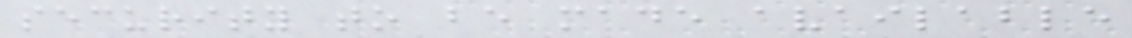security to be made available
